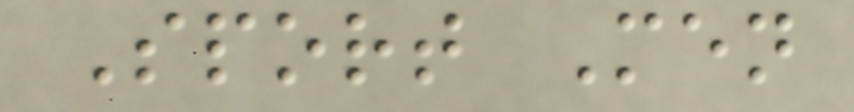Sport Men
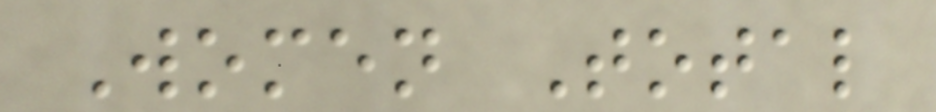Women Total
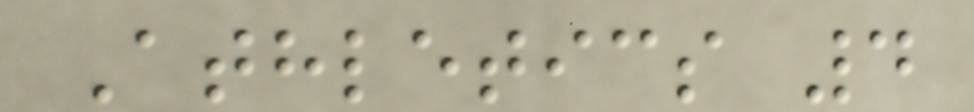Athletics 4
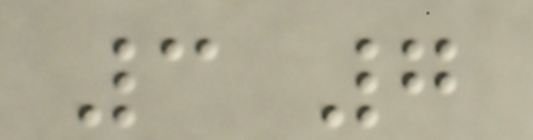3 7
